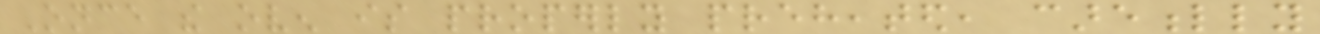Once the oven is properly preheated, carefully
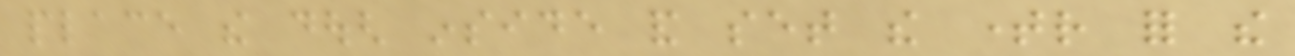place the dough inside and set the timer for the
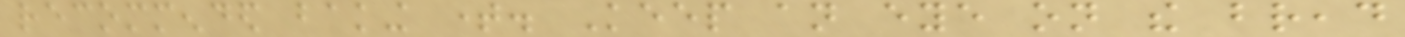recommended baking time. Keep an eye on the bread
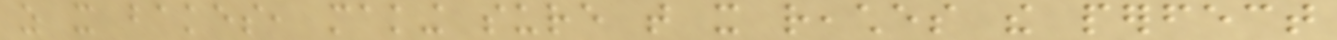as it bakes, making sure that it reaches the perfect
